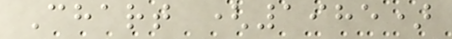Chart (1985)
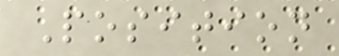Position
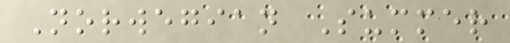Norwegian Summer
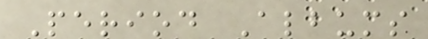Period Albums
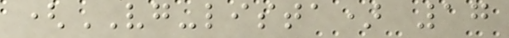(VG-lista) 17
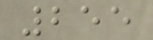255
